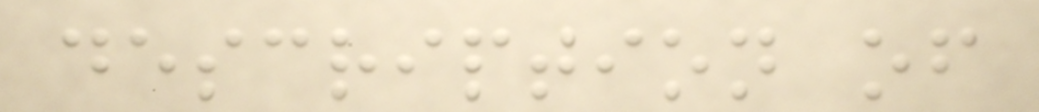description of
